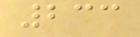233
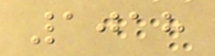1018
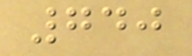740
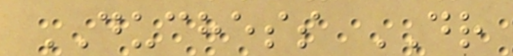DUCHESS DR
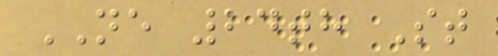NE 24th St
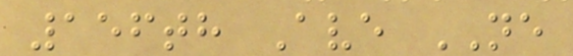156th Ave NE
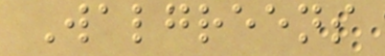Walgreens
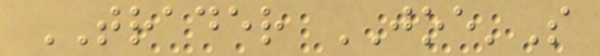TRADER JOE'S
